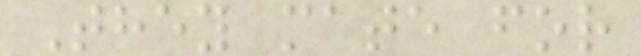They mate for
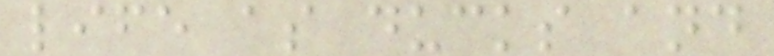life as ducks and
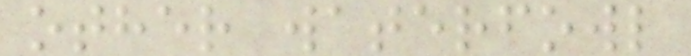other waterfowl
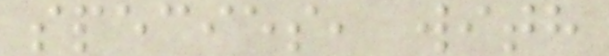species, with
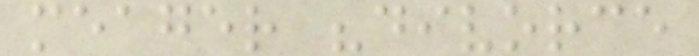meager "divorce
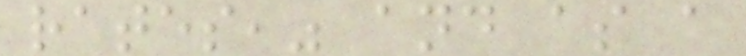rates," and as a
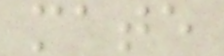mate
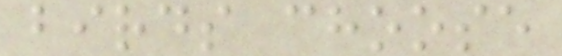birds choose
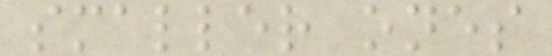smaller ones
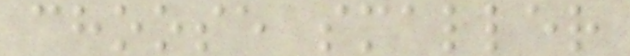choose smaller
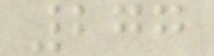277
